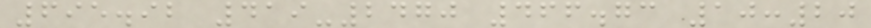695.92 419-2470 466.73 10:20
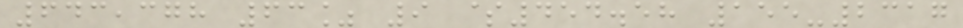643,378 63% 9 $454.58 155-2317
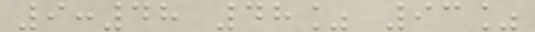9:48 48% 93%
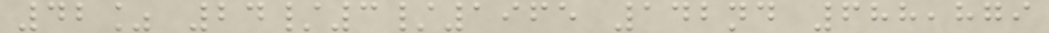42% 24/3/1965 142nd 688,879
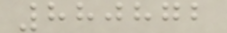880872
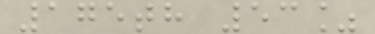175th 53%
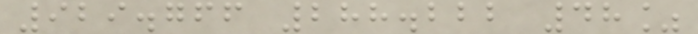929.766 288.222 48%
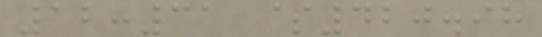12:31 $420.98
